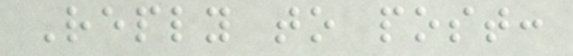Reply to post:
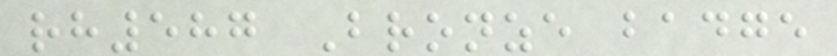rh587 Bronze badge
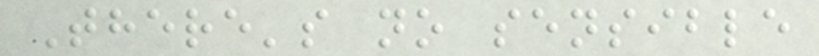There's no sensible
